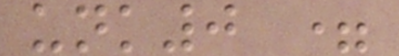unk0 =
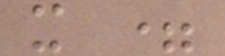x =
